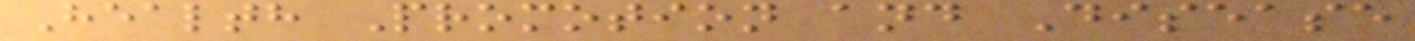Health Promotion and Disease
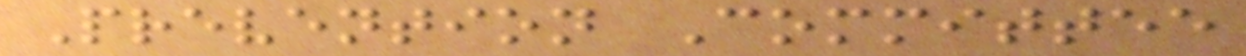Prevention Committee
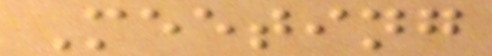Meeting
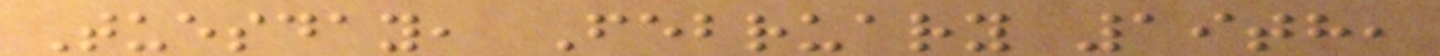Tuesday, February 19th,
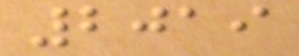2019
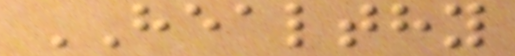HEALTHY
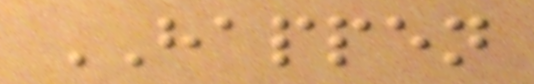HAPPEN
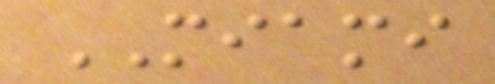MIAMI
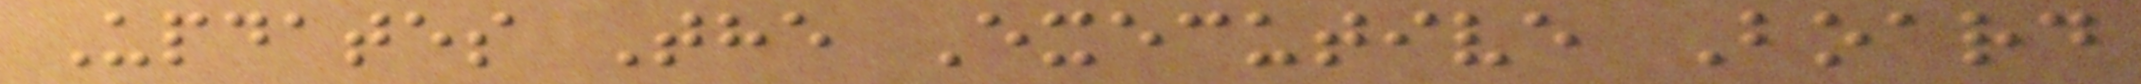Updates The Executive Board
